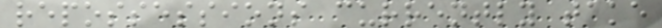repossessions currently take
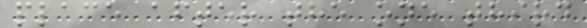place after the one third
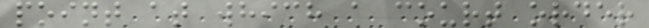point at which a court order
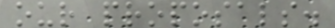our proposals.
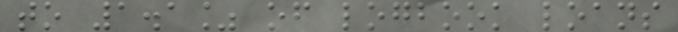to 1.1% of logbook loans
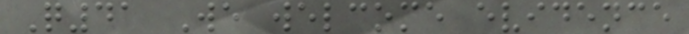Q41 We welcome evidence
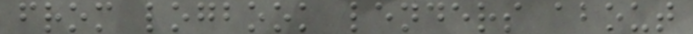from logbook lenders about
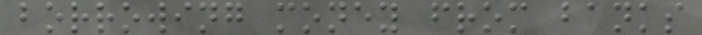borrowing money from banks
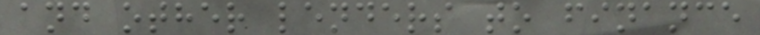and other lenders to finance
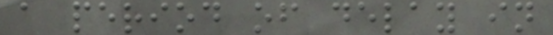a period of delay in
